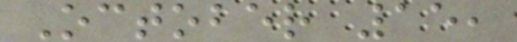October 15,
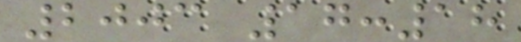2003 17:18
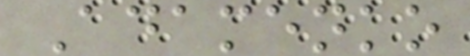Adamenko
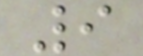9
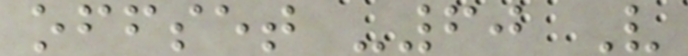offset -60 V
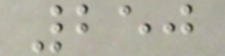250
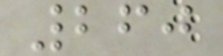260
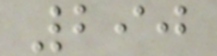290
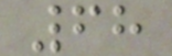68
